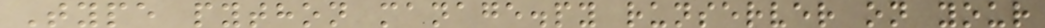Type python manage.py runserver on your
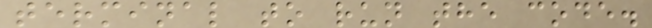terminal to run the code.
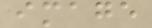image
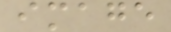image
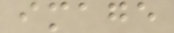image
